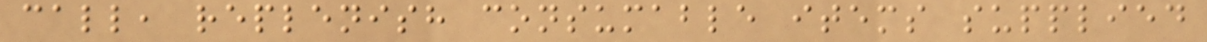call, replenish consumable items supplied
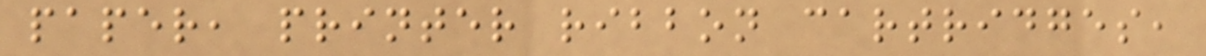paper, printer ribbon cartridges,
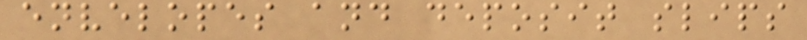envelopes and deposit slips
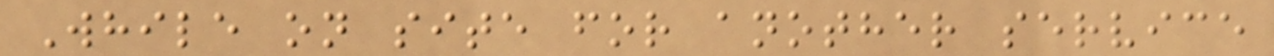While on site for another service
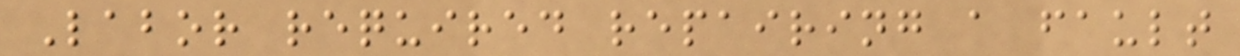Labor required repairing a fault
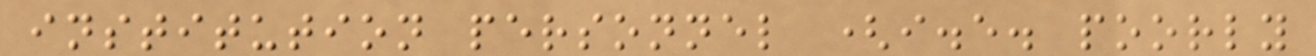institution personnel (i.e. poorly
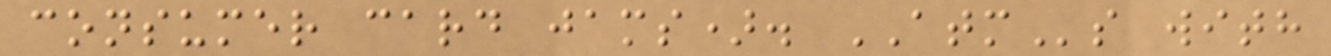consumer card jams). ATMs with
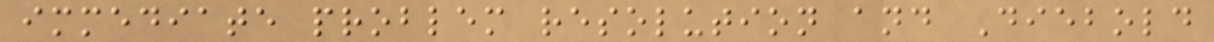immediate problem resolution and Diebold
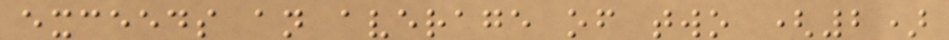exceeds an average of two (2)
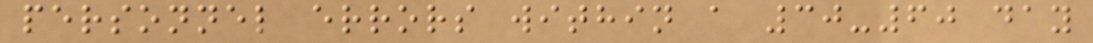personnel errors within a 30-60 day
